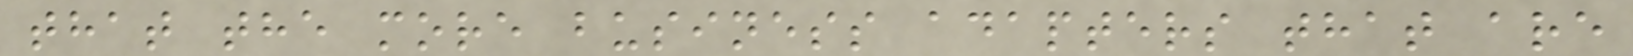that the more business adapters that are
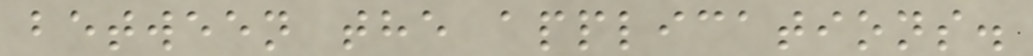between the applications.
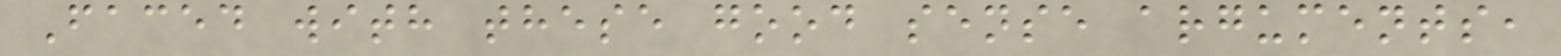Faced with these good sense arguments,
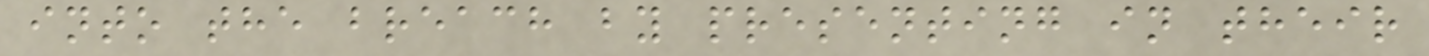into the breach by presenting in their
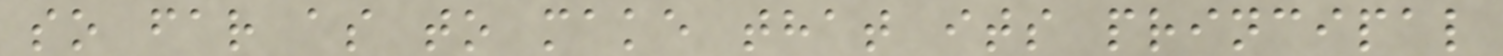so far as to make that its principal
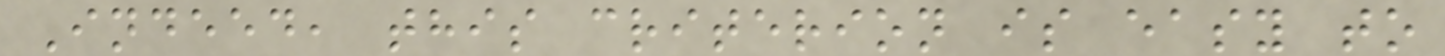Indeed, this criterion is easy to
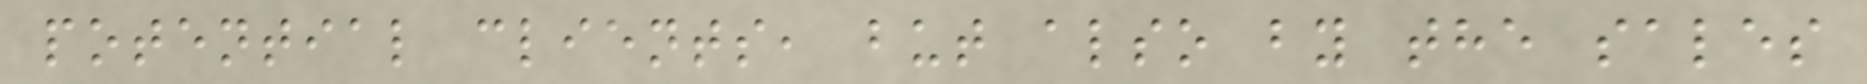potential clients, but also by the sales
